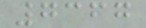7367
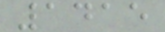1415
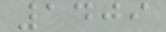1409
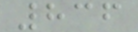836
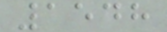1548
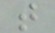t
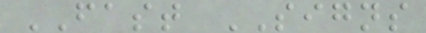FAST SIGNS
